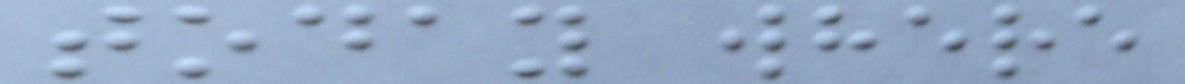today where
